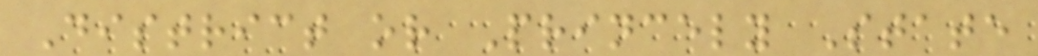District or Princely State
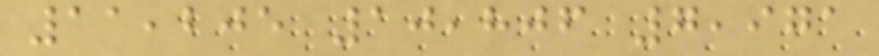11,205 10,806 7,971
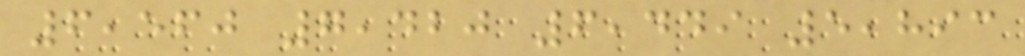6,560 7,420 6,449 5,893
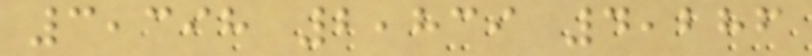3,398 2,839 4,286
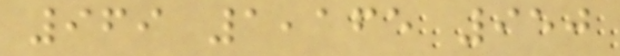969 1,165 950
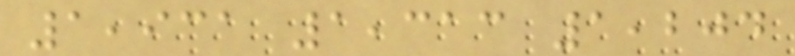1,931 1,313 1,204
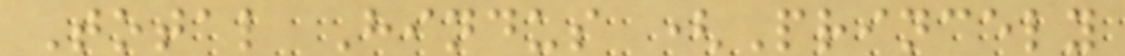Total Hindus (Princely
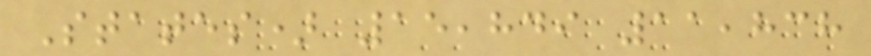States) 15,849 11,838
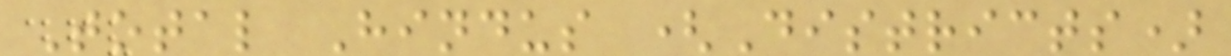Total Hindus (Districts)
